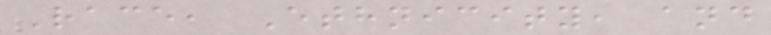Race, Ethnicity, and
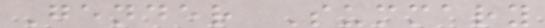Gender Summary
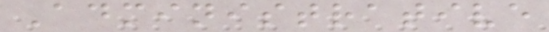Administrative
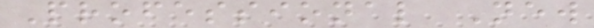Professional New
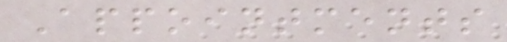Appointments
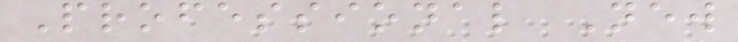Professional New
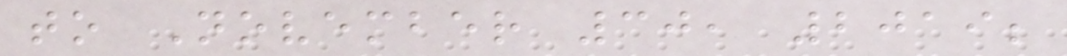to November 30, 2019;
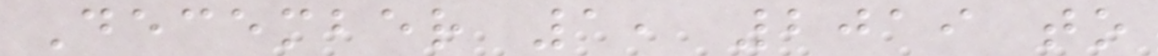December 1, 2019 to
